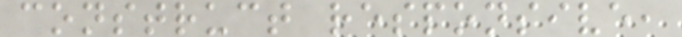construct responsive,
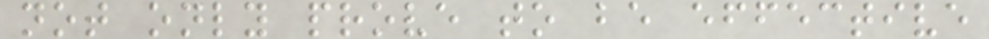not only prove to be effective
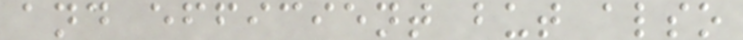and efficient but also
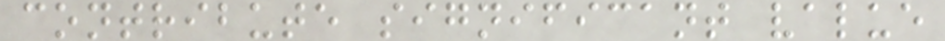contribute significant value
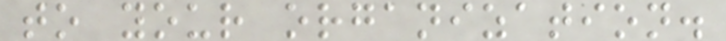to your organization.
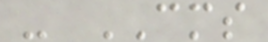- CMS
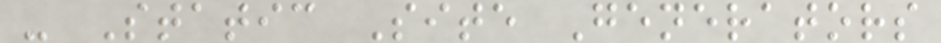- Static Site Generators
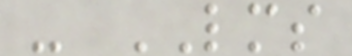- LMS
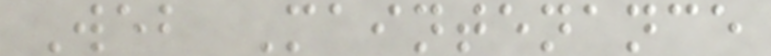Web Maintenance
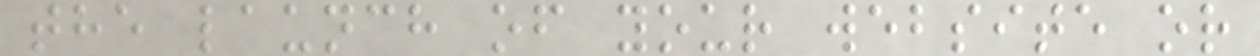the launch of your website or
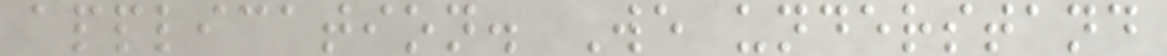application. We understand
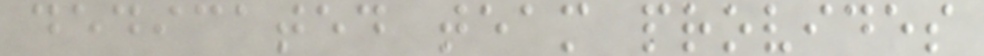dedicated team provides
